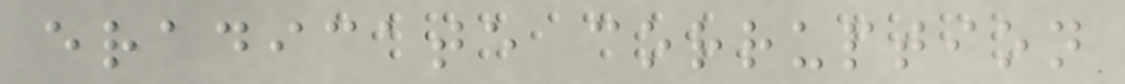eradicate corruption
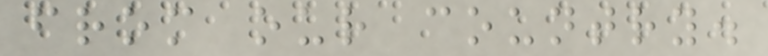from our country.
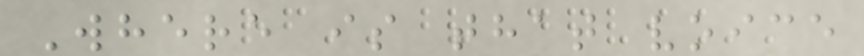Where is that voice
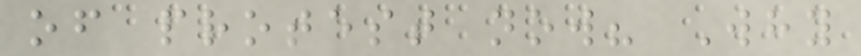of protest now? Why
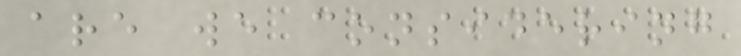are we considering
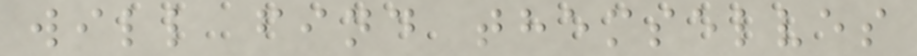will find themselves
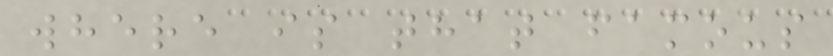where is that famous
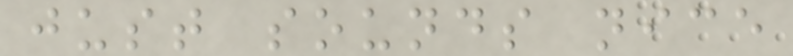just sounds nice
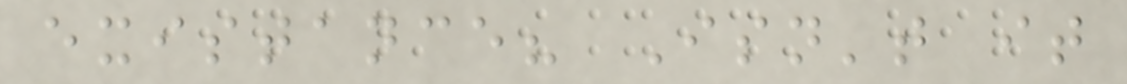existance? Isn't it
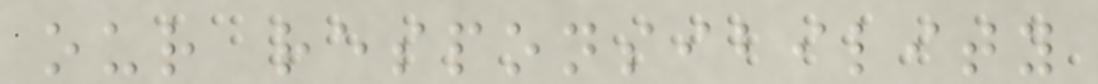our responsibility
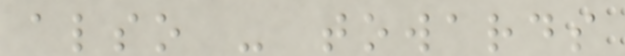also - towards
